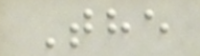The
